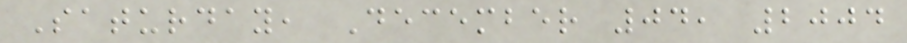Saturday, December 04, 2004
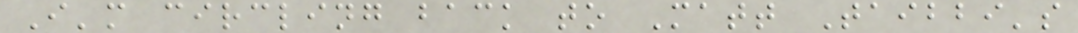I'm circling back to Matt Taibbi's
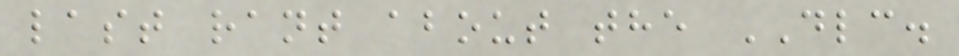last rant about the DLC.
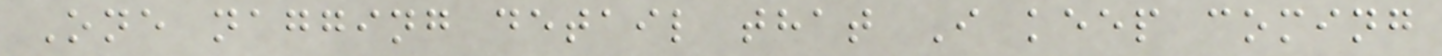One nagging detail that I keep coming
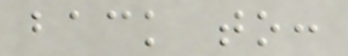back to:
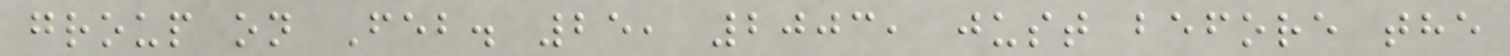group on Feb. 25, 2003, just before the
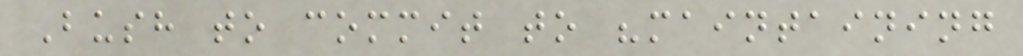Bush to commit to "maintaining
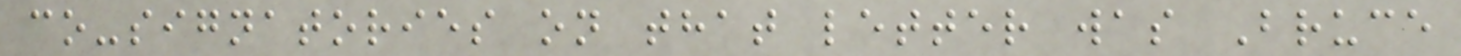co-signatories on that letter was Bruce
